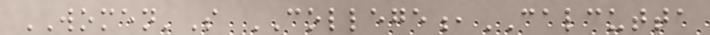WOMEN'S COLLEGE,CALCUTTA
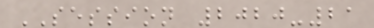SESSION 2020-21
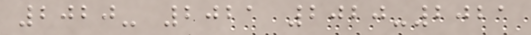2020- 2021 2020-2021
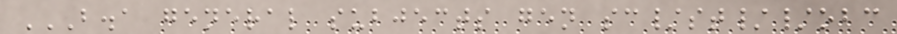B.A GENERAL SUBJECTS GEN SC/ST//OBC
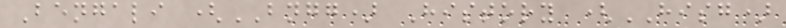Bengali (BNGG) History (HISG)
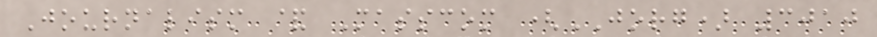Journalism & Masscom (JORG) 3010
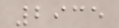2935
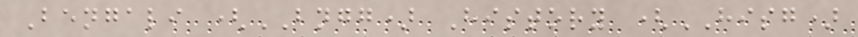Bengali (BNGG) History (HISG)
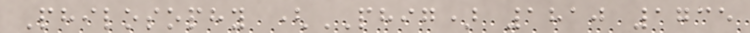Philosophy (PHIG) 1810 1735
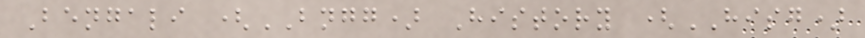Bengali (BNGG) History (HISG)
